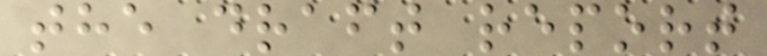the draft report
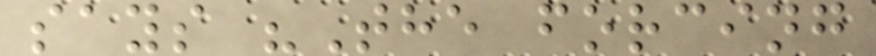says "The forcing
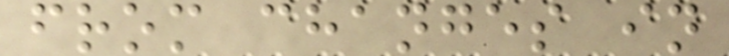from changes in
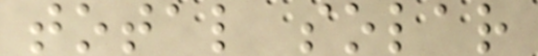total solar
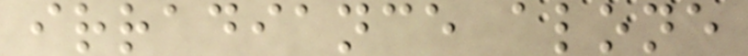irradiance alone
